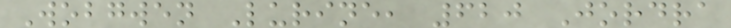Wobgwen Lurine, 620 Jordra
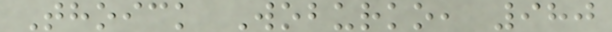Thoick Woburko, 980
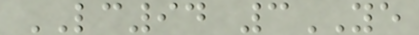LC94 3YE
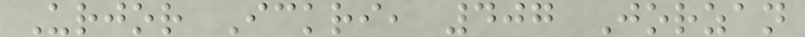Urjor Ickri, 407 Jorzan
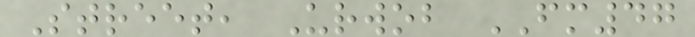Street, Urwob FM47
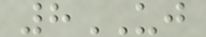8UJ
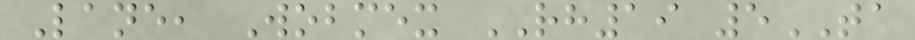Lane, Wobmex RH19 5TA
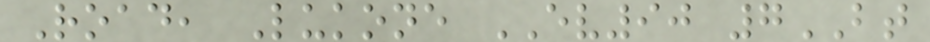Road, Lukone EV90 7BT
